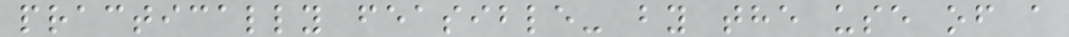practically feasible- by the use of a
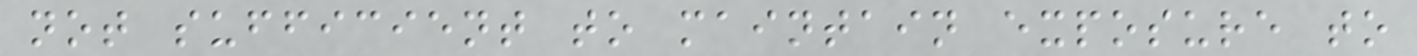not sufficient to maintain exposure to
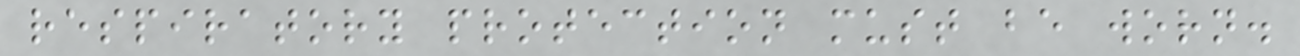respiratory protection must be worn.
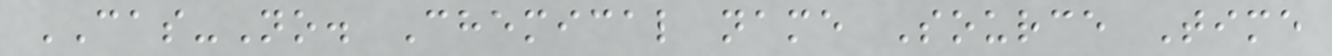CAS-No. Chemical name Source Time
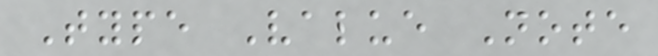Type Value Note
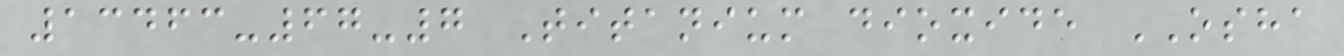13463-67-7 Titanium dioxide OSHA
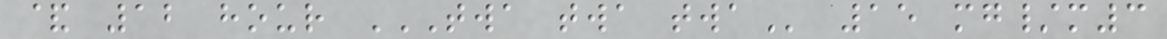& 12 hour TWA TWA TWA 15 mg/m3
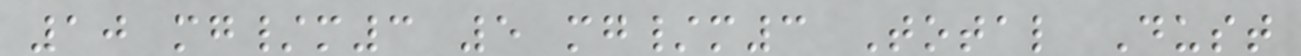10 mg/m3 5 mg/m3 Total Dust
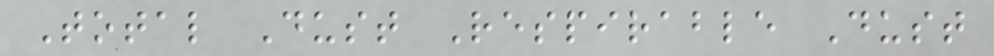Total Dust Respirable Dust
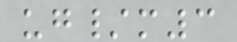ug/m3
